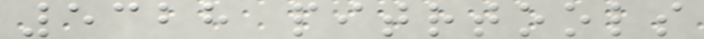5328 pitrtools
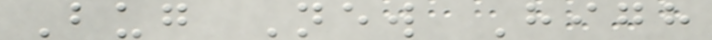Bug New High
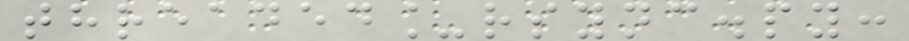threaded_rsync.py:
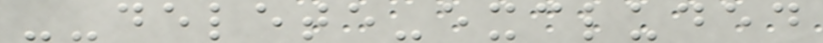--delete-excluded
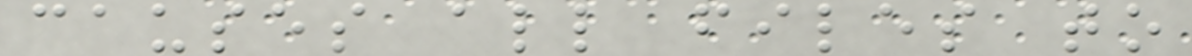causes all files to
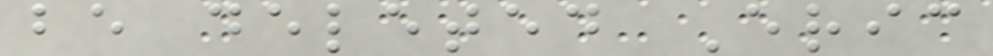be deleted Eric
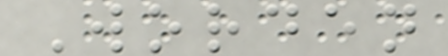Worden
